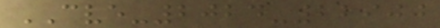CVE-2024-22900
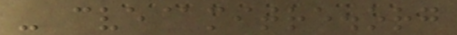- cve@mitre.org
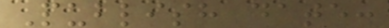Publish date:
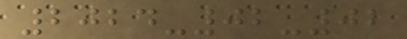2024-02-02
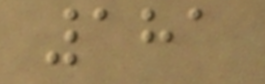181
